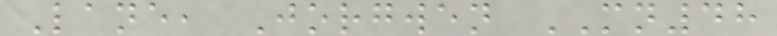Lane, Jorgwen MN48
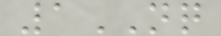1NQ
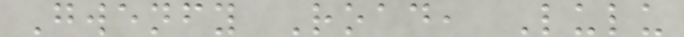Gwenfy Road, Lulu
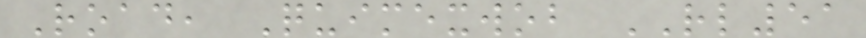Road, Quimexwob RL51
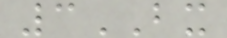3BX
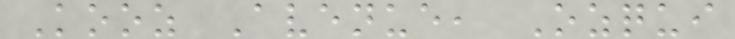Kooz Avenue, Ozqui
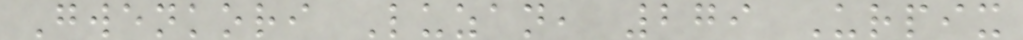Gwenkori Luzan, 279 Urpix
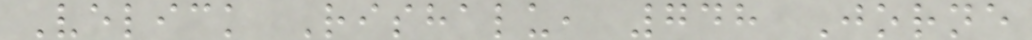Velick Rishalu, 748 Jorne
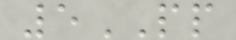5PP
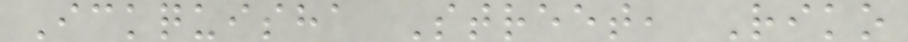Ickquisha Street, Riko
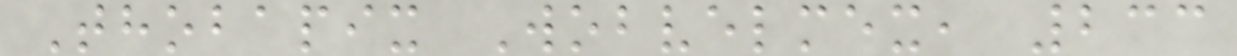Thobapix Wobvelmex, 233
